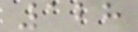128
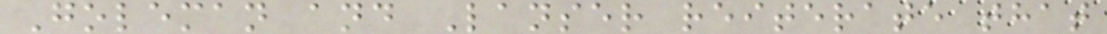Goleman and Lanser reiterate that
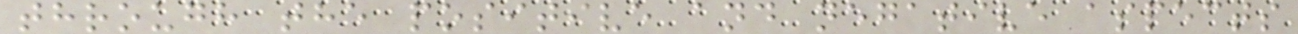through the positive and negative aspects
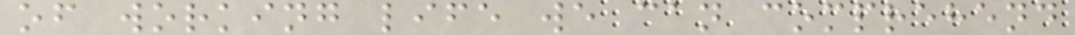of working life we can comprehend
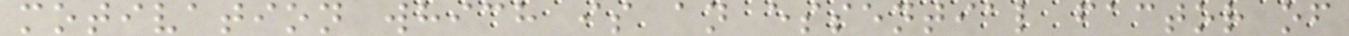motivation which is an essential factor of
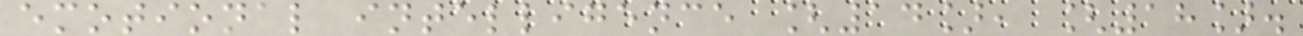emotional intelligence [14], [18].
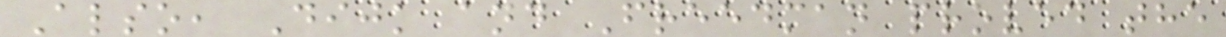Also, Dijk and Freedman proved the
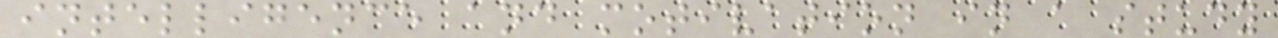intelligence and motivation in a study
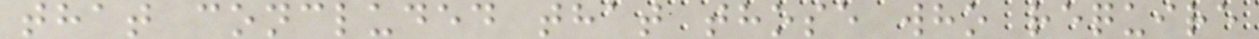that concluded that those who require
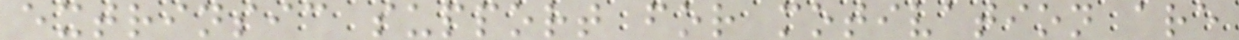extrinsic support for motivation are
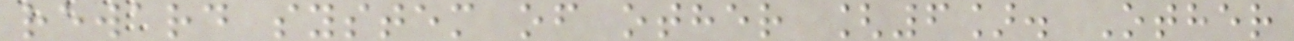reward system of other [6]. Other
